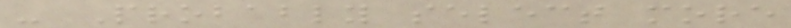- Probably select more
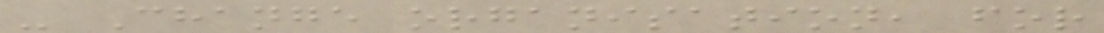- Change organisation, for
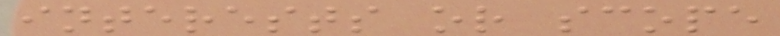interests or scope
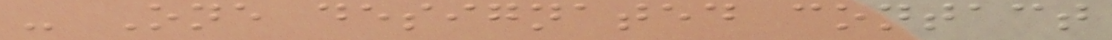- One designated contact
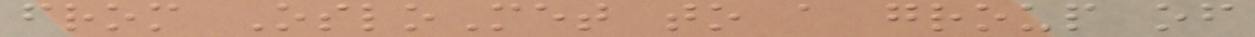from OsloMet to a group of
